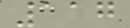117
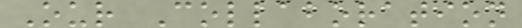Our Collaboration
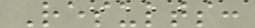Results:
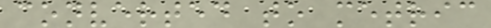converted to metric
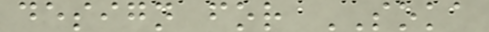design for SOKA
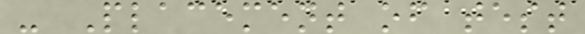- Placement of test
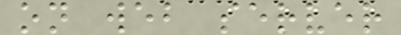on web server
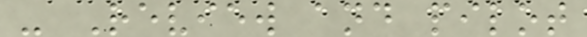- Review and pilot
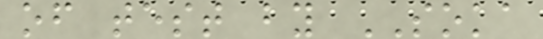of test by SOKA
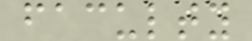faculty
